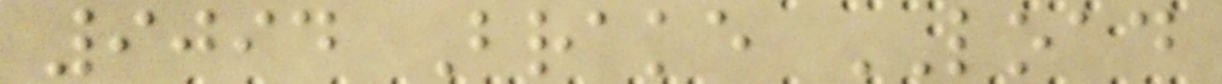9094 Brake LOAD
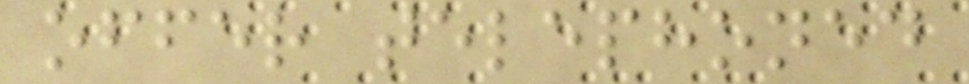offer telephoned
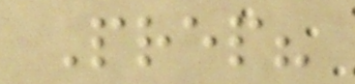Prep?
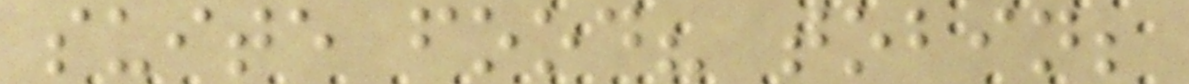suite food? tobin;
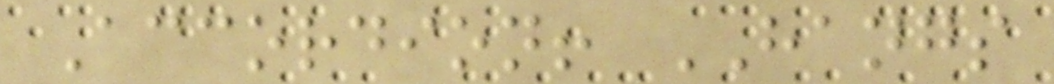Accordion! HANGS
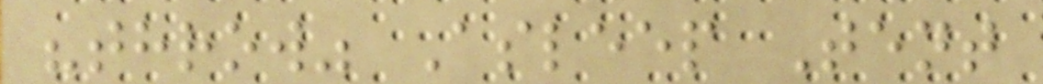"throw" Asleep Tent
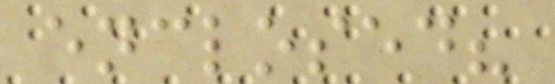enclosed?
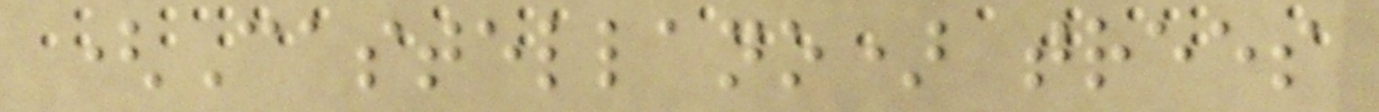(Castellano) trees
